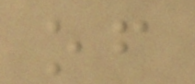of
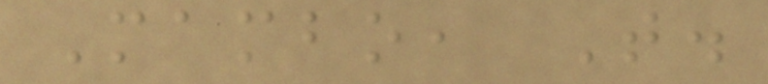Mambo, T.
